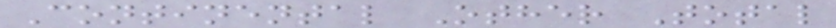Continental Other Total
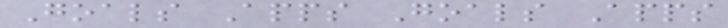Goals Apps Goals Apps
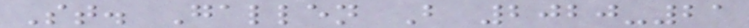St. Gallen B 2020-21
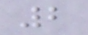2
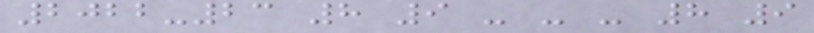2022-23 8 9 - - - 8 9
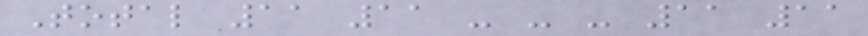Total 11 11 - - - 11 11
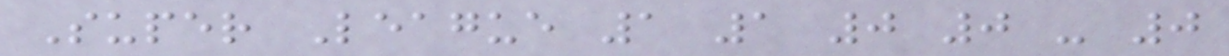Super League 1 1 0 0 - 0
